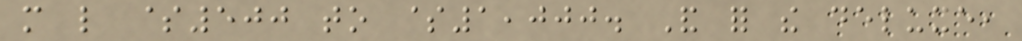more like $500 to $1,000. And for the deluxe,
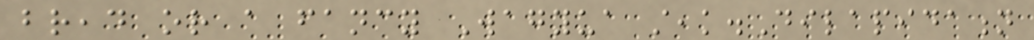bread or a fancy Wagyua steak.Dilapidation
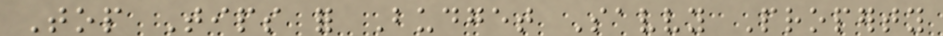Top Tips for Budget Savvy Property
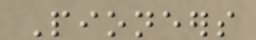Pioneers
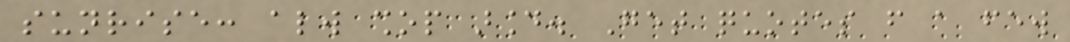sunrise: always shop around. Get quotes from a few
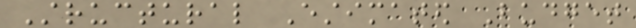Structural Estimated Budget
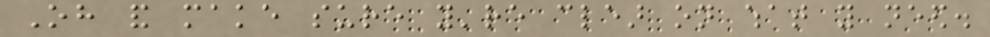Oh and make sure you're clear on what you need.
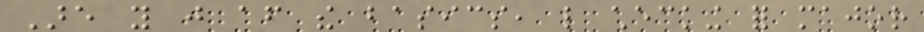Are you just after the basics, like checking for major
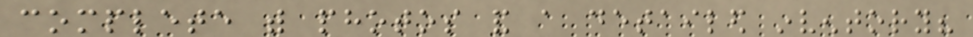complete with photos and a detailed inventory?
